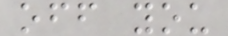off you
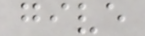give
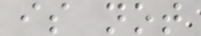is not
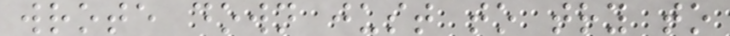wrote down just to try to
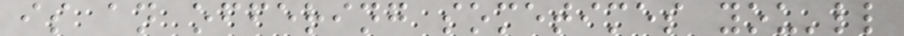is an offering sometimes you'll
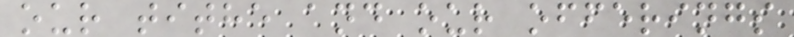our tithe and our offerings
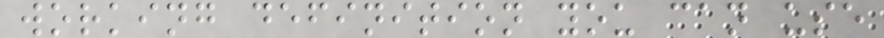working definition you can use
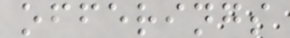offerings
